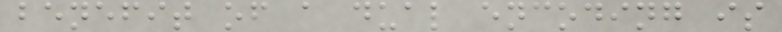benefit of a dual encoding is
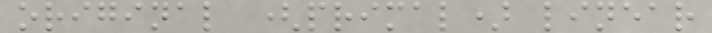original (primal) linear
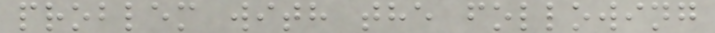problem with the following
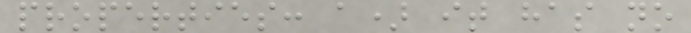properties: a) it has no
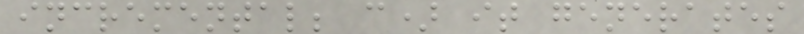incremental; c) it generates
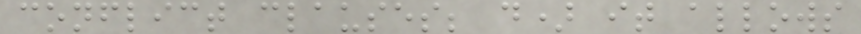conflict clauses; d) it allows
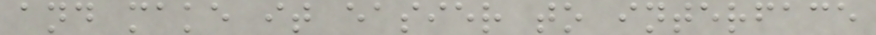and make it easier to interface
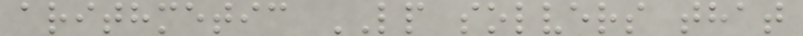arithmetic LP solvers that
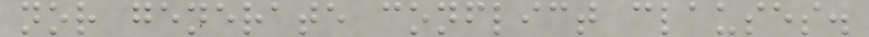nor generate conflict clauses.
